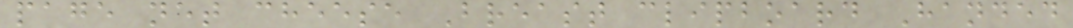page net cheese Breast clipboard Handed
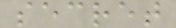secret
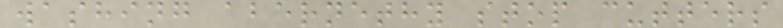washing abernethy stop cutters
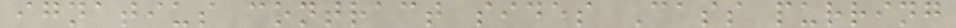ignatius contract sides Cass purring
